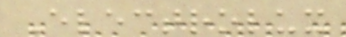Electrolux
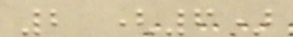2 (6)
